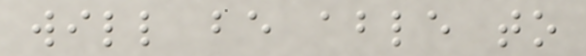will be able to
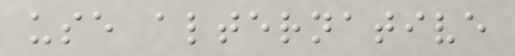use alternative
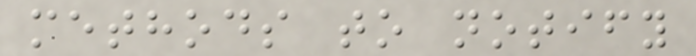methods to notify
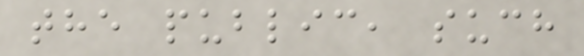the public, such
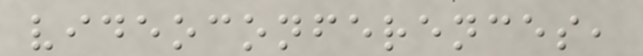videoconferences,
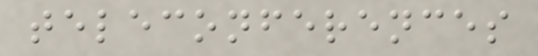teleconferences
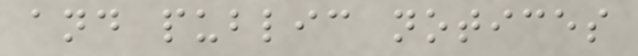and public notices
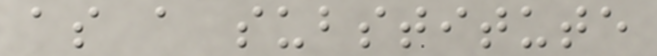as a substitute
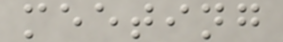meeting
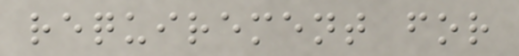requirement for
